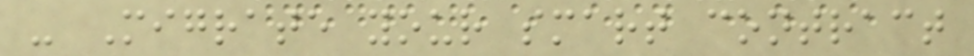- Migrate your smart contract
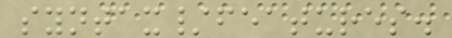syntax/features.
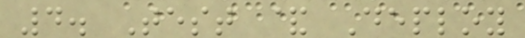4. Test & Deploy
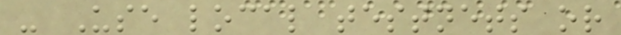- Use local testnets or
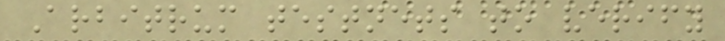Arbitrum testnets to verify
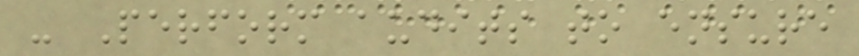- Perform audits to ensure
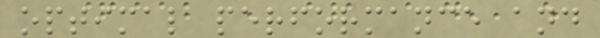optimal performance and
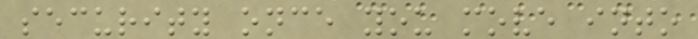security once you move into
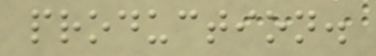production.
